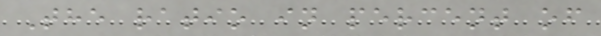The ratio in percent of
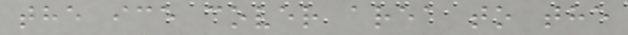the ice cover area to the
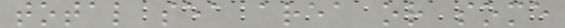total sea area or some
